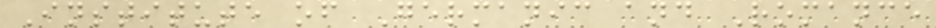Institute of Germanic and Romance
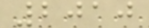2010
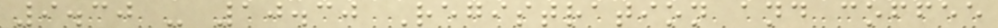9.30 - 10.30 Registration and coffee
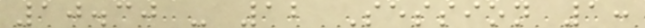10.30 - 12 Session 1:
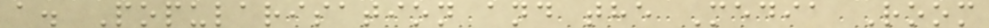a. Popularisation and the Media Room
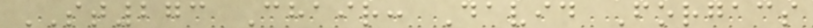ST273 Chair: David Forgacs
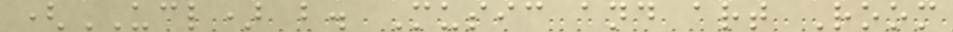(UCL) b. Music and art Room
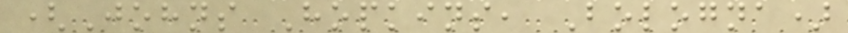(Johns Hopkins, Bologna)
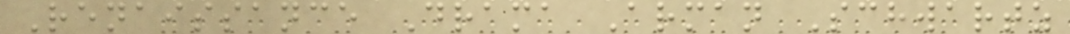Renaissance Drama Arman Schwartz
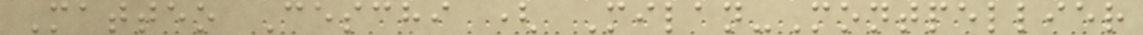Matteo Ceschi ( Milan-Montpellier
